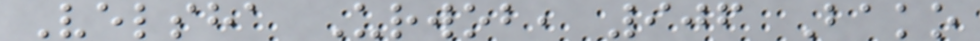Velsha Urwob, 906 Bako
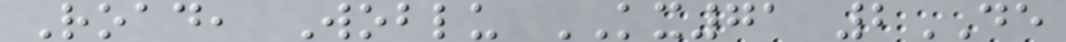Road, Woblu KX71 2DE
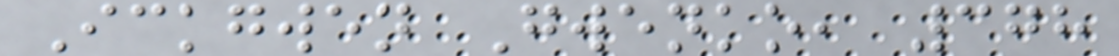Ickgwen Gwenko, 378
